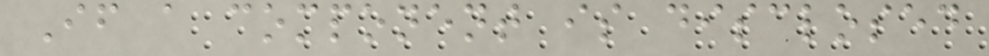If a component is disclosed
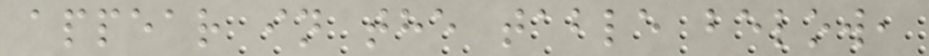appear in the table below,
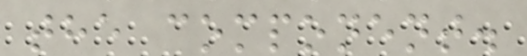the component.
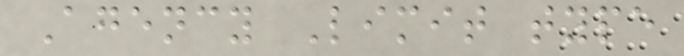Agency Limit type
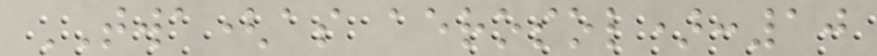TWA(as aerosol):10
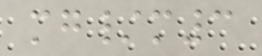mg/m3
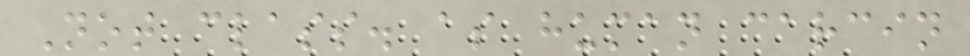Not class. as human carcin
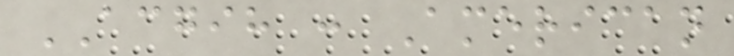ACGIH : American
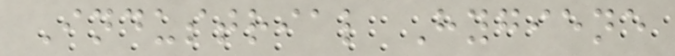Industrial Hygiene
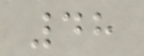48
